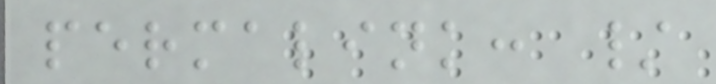permalink: /
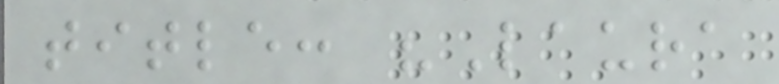title: "Laura
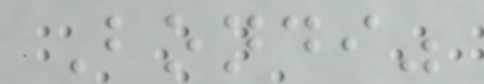Bondi"
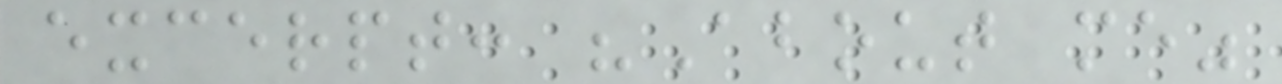excerpt: "About me"
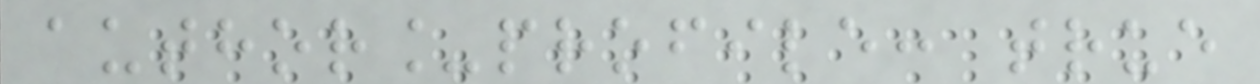author_profile: true
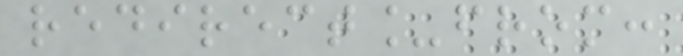redirect_from:
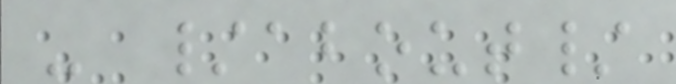- /about/
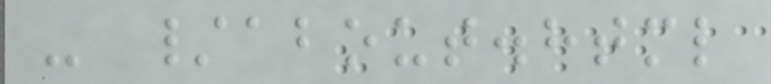- /about.html
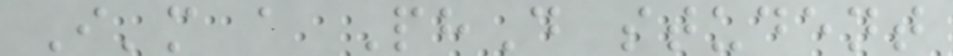I'm a PhD student
